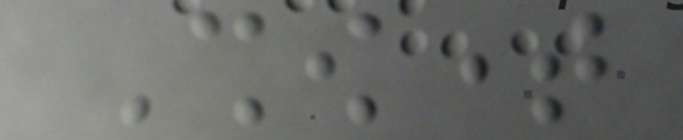Showtime
